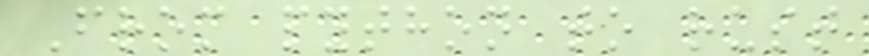From python to rust
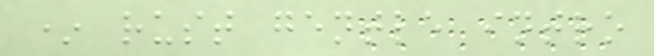* rust gentle intro
